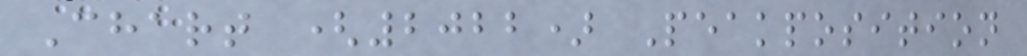Chart (2022) Peakposition
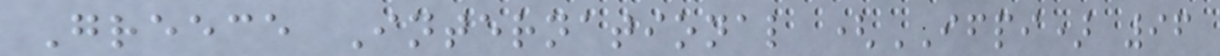Greece International (IFPI) 96
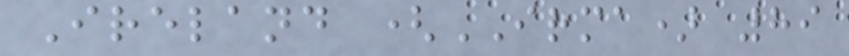Ireland (IRMA) 89
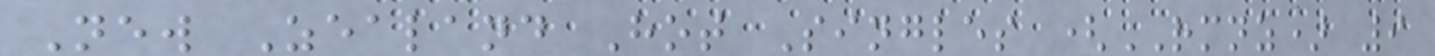New Zealand Hot Singles (RMNZ) 9
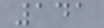141
